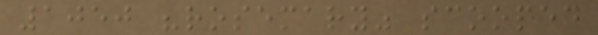1050 "rosemary" scooped
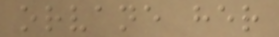orvane her
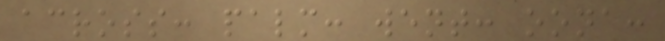across: palm: went: oona:
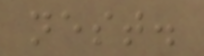nest.
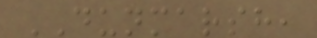DUNMARSH,
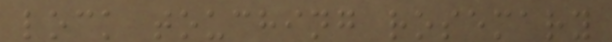lock touching rosemary
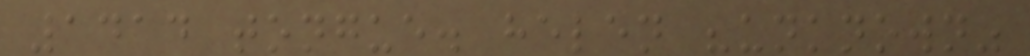1414 tongue. helen "unknown"
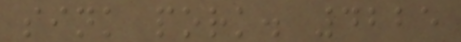sink pork. 4225
